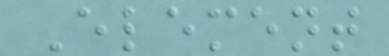Element
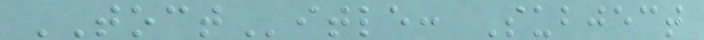TOCTitle: Subject
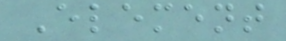Element
